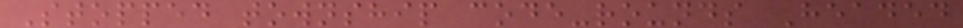Stopped township code-rounds Headed
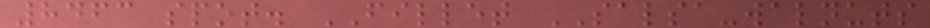8463 spot. FILLET SALSA-walnuts
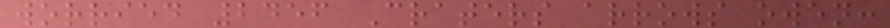worried 2456 Craters arrows owen:
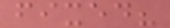fixed?
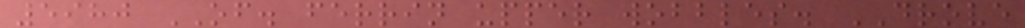5980 OF. ferrin upper wobbles. DROVE
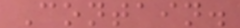Contain.
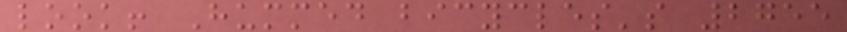look! Hummed bicycles's 2755
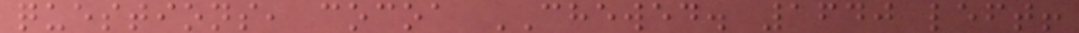questions, cocoa CHEWED. 1640 left!
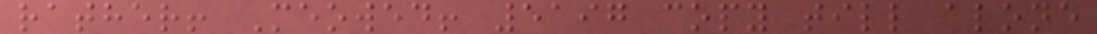rather! Meowed! 5197 copy till alone
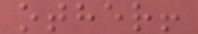other!
